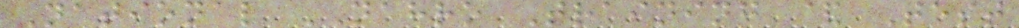National NAHRO Training & Test
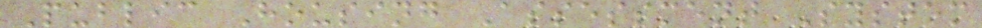Public Housing Assessment System
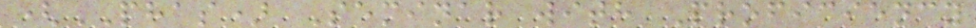(PHAS) Seminar with Proficiency
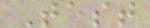Test
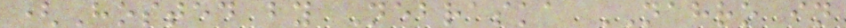(Hosted by Nebraska NAHRO in
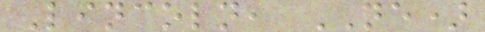Lincoln, NE)
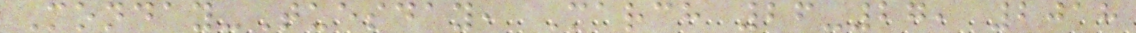Monday-Tuesday, March 26-27, 2018
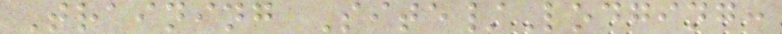Training Site/Lodging:
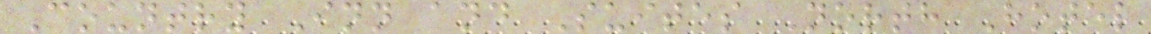Country Inn and Suites North Hotel
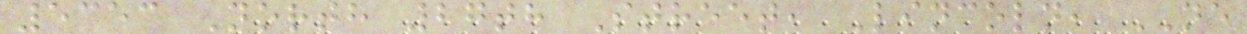5353 North 27th Street, Lincoln, NE
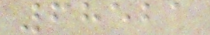68521
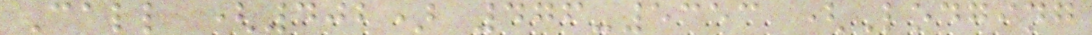Call (402) 476-5353 (Lodging
